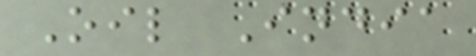Oil India
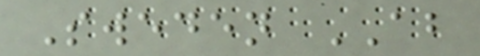Sweden AB
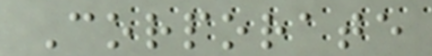Corporate
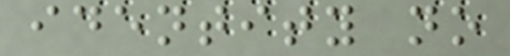identity no
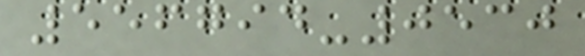556794-0530
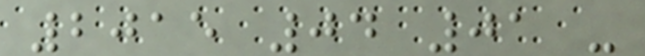2015 04 01 -
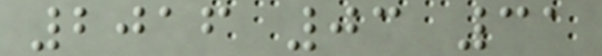2016 03 31
